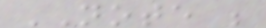NOTE ;
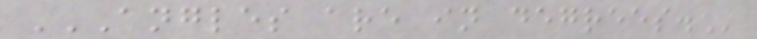ANGLES ARE IN DEGREES.
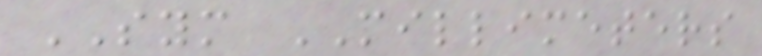SYM MILLIMETERS
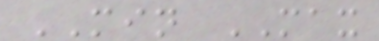MIN MAX
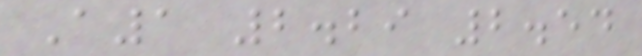A1 2.29 2.54
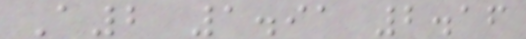A2 1.91 2.16
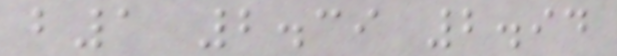b1 2.39 2.94
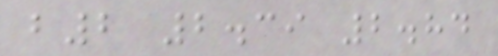b2 2.39 2.84
